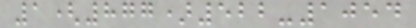1(877)522-1054
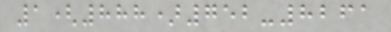1(888)752-8261
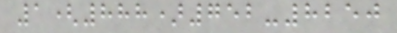1(888)752-8250
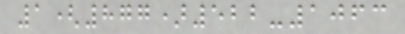1(877)522-1063
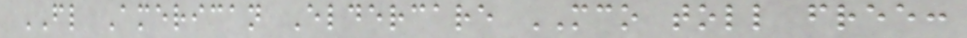FL American Eldercare MCO toll free:
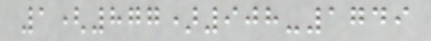1(877)908-1749
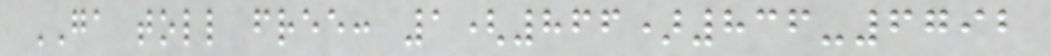GA toll free: 1(866)836-6792
